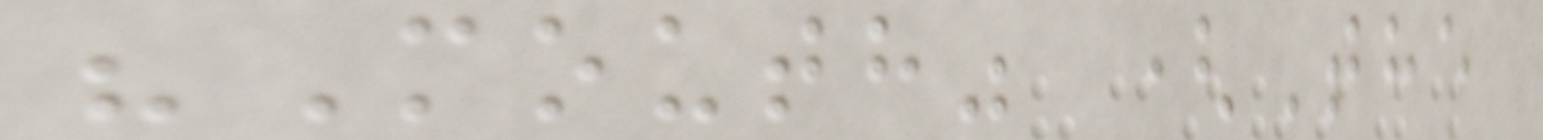"Mouth" (The
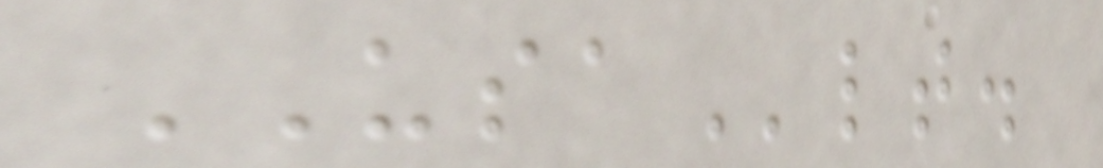USAlt.
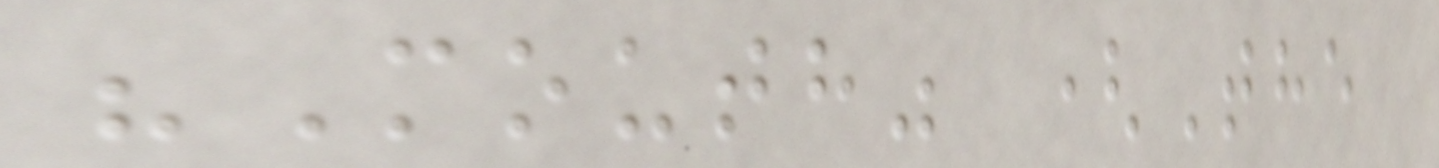"Mouth" (The
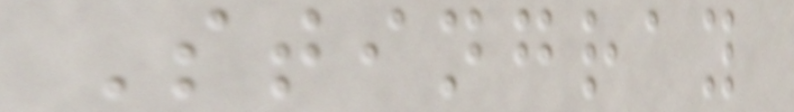Stingray
